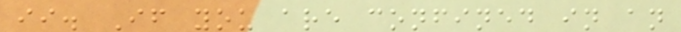ii. If you are confined in an
